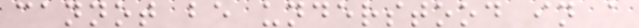cannot be understood in a
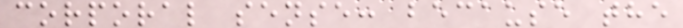corporal sense: because the
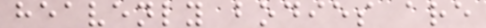heavenly bodies are
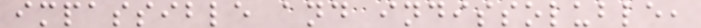impassible and indissoluble,
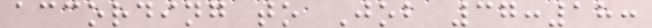according to Job 37:18:
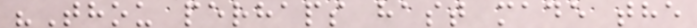"Thou perhaps hast made the
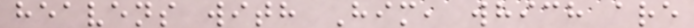heavens with Him, which are
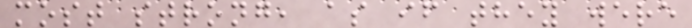most strong, as if they were
